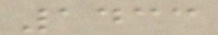1433
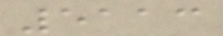5113
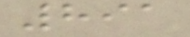891
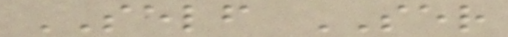SELF SER
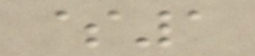$1
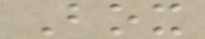Box
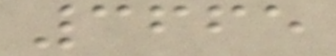3665
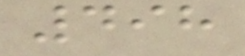498
